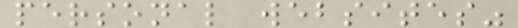personal websites"
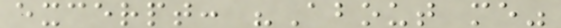excerpt: "About me"
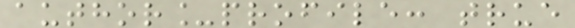author_profile: true
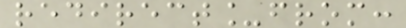redirect_from:
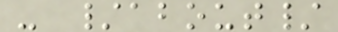- /about/
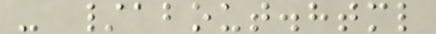- /about.html
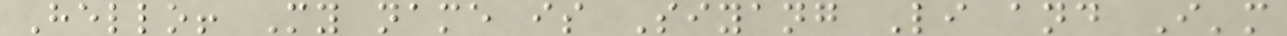Hello! My name is Siyang Li and I'm
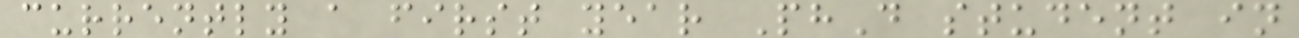currently a first year PhD student in
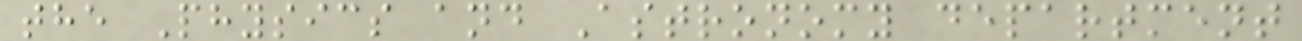the Physics and Astronomy department
